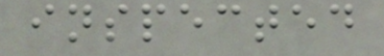inspected
